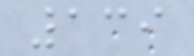139
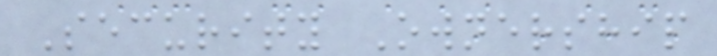Security Ownership
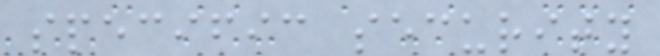specific security
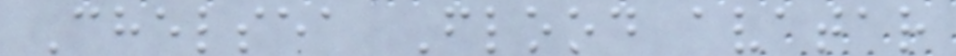Chelsea Flood avatar
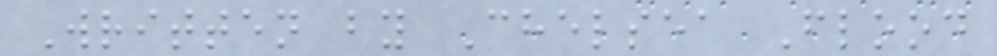Written by Chelsea Flood
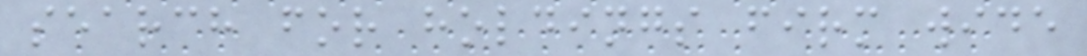search for holdings firm wide
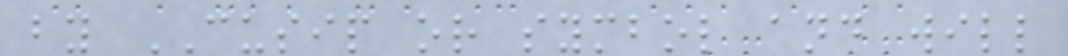by CUSIP or symbol and will
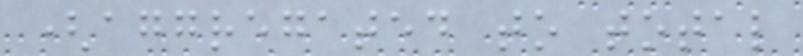(aggregated to total
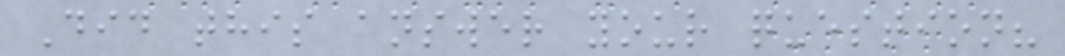Did this answer your question?
